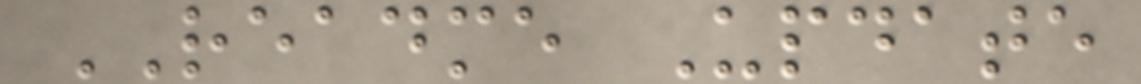README Update
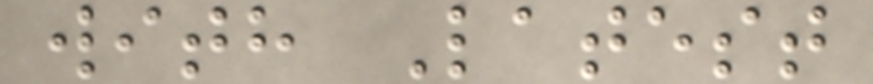with Latest
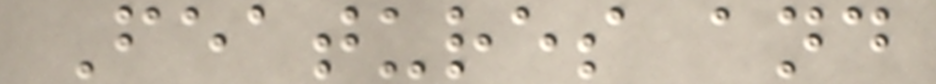Features and
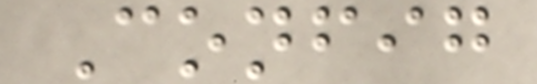Config
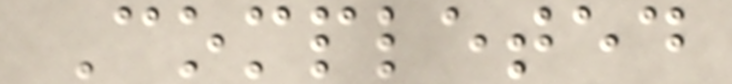Completed
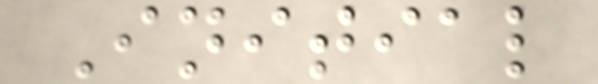Initial
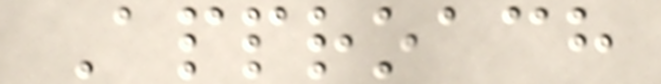Approach
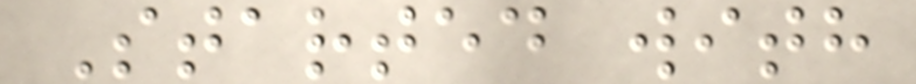Started with
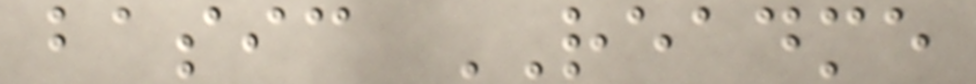basic README
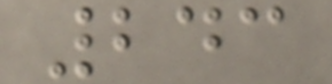243
